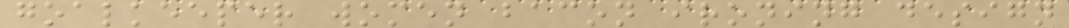goalkeeper women bacon ironing design
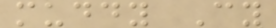muddy Cy
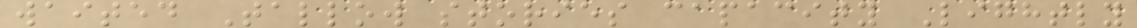waited Tallow stories capacity Lightly
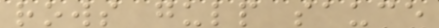rows gulp sauce
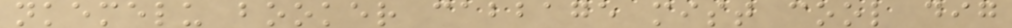nkemelu booker cabbage mist cool dig
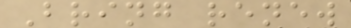Bring renew
